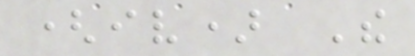(iv) The
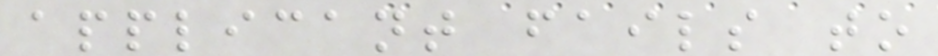applicant fails to
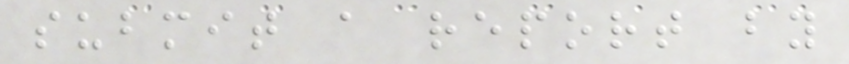submit a report by
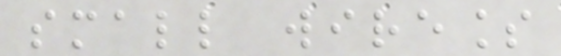small wireless
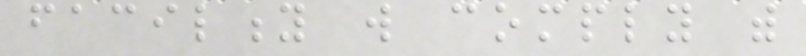facility will comply with
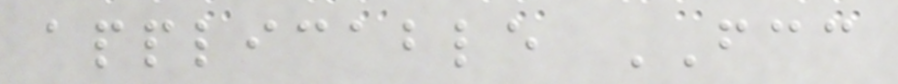applicable FCC
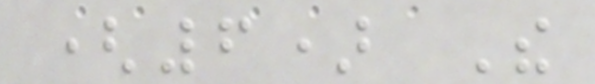(6) The
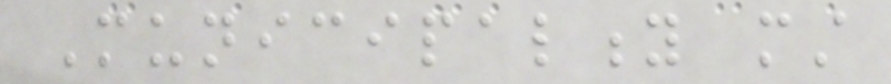Municipality must
